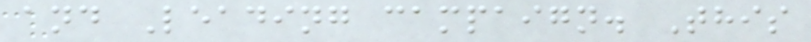and Leading campaign. This
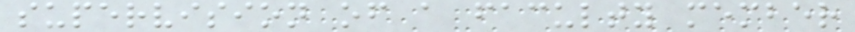supervision of a faculty member
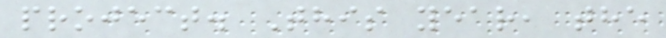project. This year, the
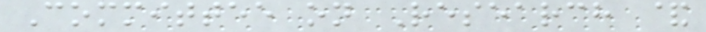Committee on Research &
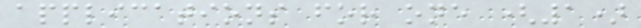applications for one (1)
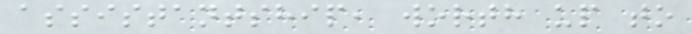assistantship, worth up to
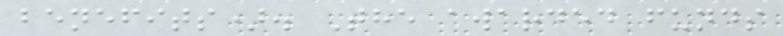benefits). The awarded funds
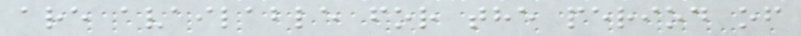are available for the period of
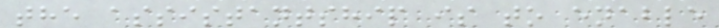the assistantship is to enable
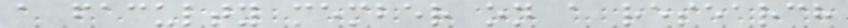a faculty member on a research
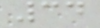34
